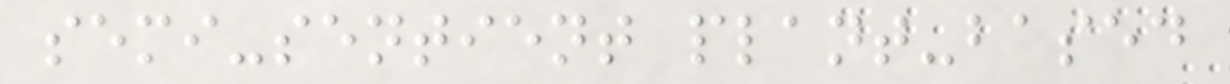semi-sentient plant-based
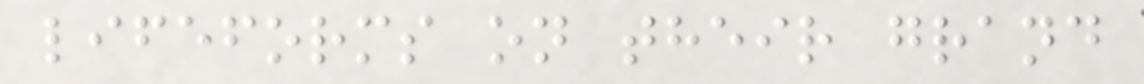lifeforms on their grand
